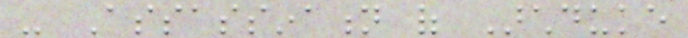- Assassination of Archduke
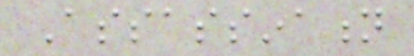Assassination
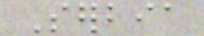Serbia
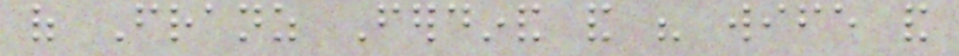of Franz Ferdinand and his wife and
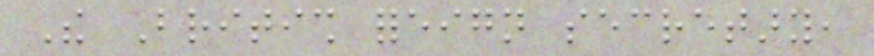The British foreign secretary,
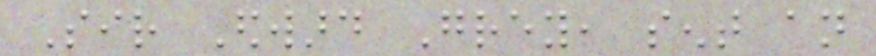Sir Edward Grey, sent an
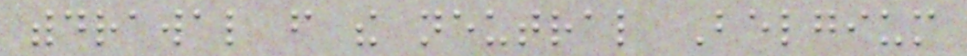withdrawal from the neutral Belgium
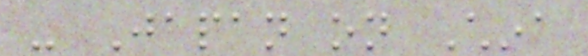- Japan on China
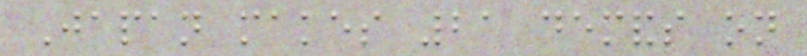Japan makes 21 demands on
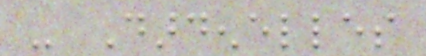- Dardenelles
